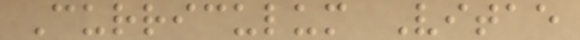Curriculum Vitae
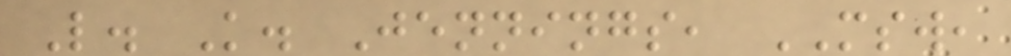L. K. Jennings, MSW,
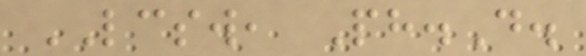LCSW, Ph.D.
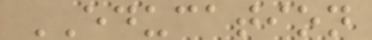EDUCATION
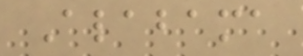Alabama
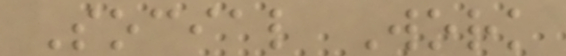Social Work
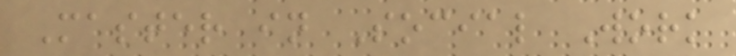Master in Social Work
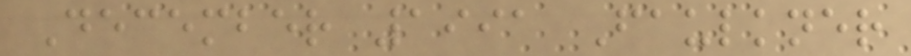December 1991 Faulkner
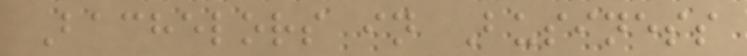Bachelors in Business
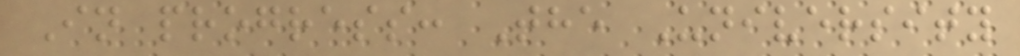In progress: The University
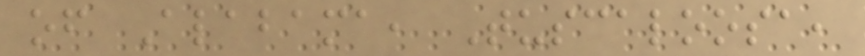of Alabama, Tuscaloosa,
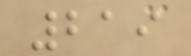219
